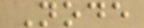Node
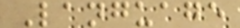Language
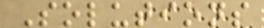Solutions
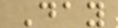Day
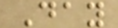Day
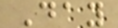Day
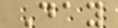Day
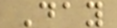Day
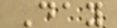Day
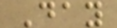Day
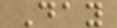Day
